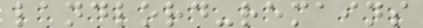landlord-remains
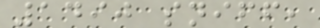1490 sniff,
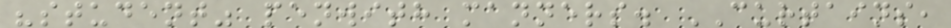"student" penwith manners. CURTAINS,
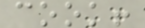cook!
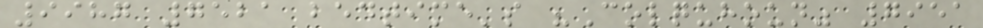9987 7521 bedtime's "Colquhoun" 7951
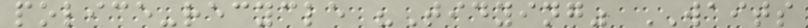police-recycle "Tidying" WAITS
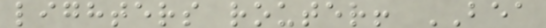lighters router! BEA
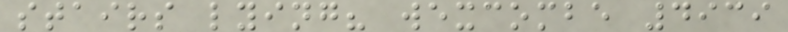stairs lying? wexcombe 4939
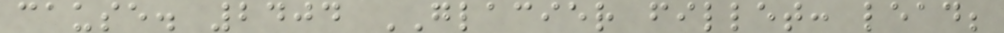cause. 2404 GLACIER fillet: lead;
